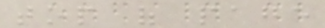top of page
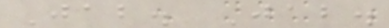Jab. Jab.
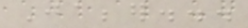Jabber...
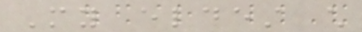My eldest child
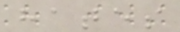hates
